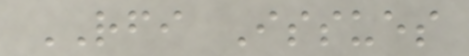RFI Issues
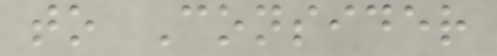to Consider
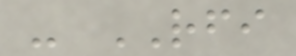- RFI
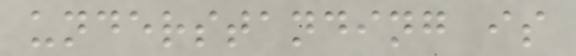understanding is
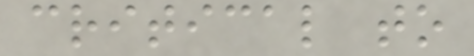critical to
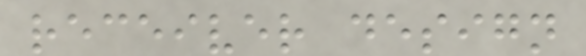receiver design
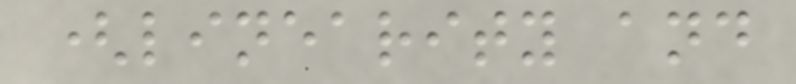(linearity and
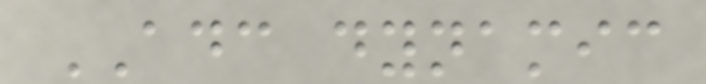ADC dynamic
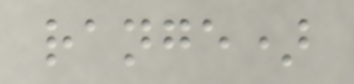range)
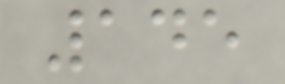145
